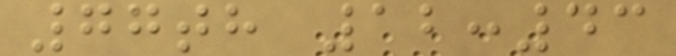77th 12:43
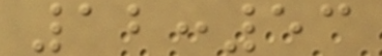12:53
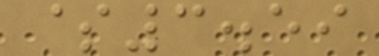$3.59
